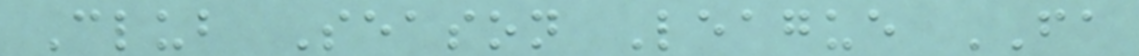Club Season League FA
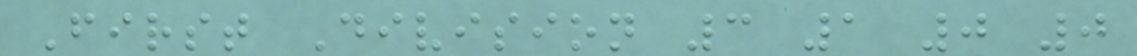First Division 3 1 0 0
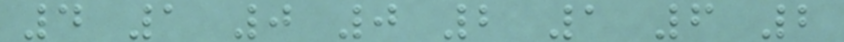4 1 0 0 2 1 6 2
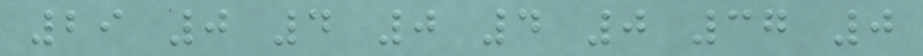29 0 4 0 4 0 37 0
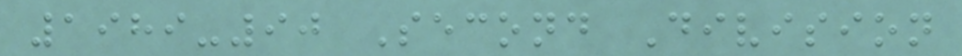1989-90 Second Division
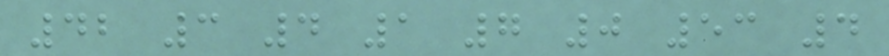42 3 4 1 7 0 53 4
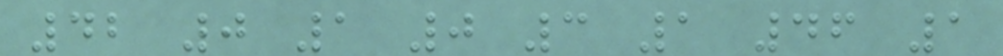42 0 1 0 3 1 46 1
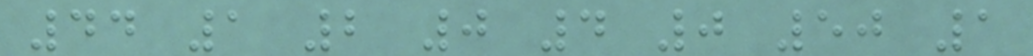44 1 2 0 4 0 50 1
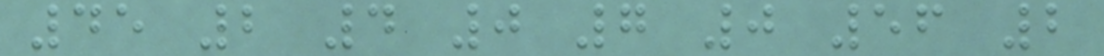45 2 4 0 7 0 56 2
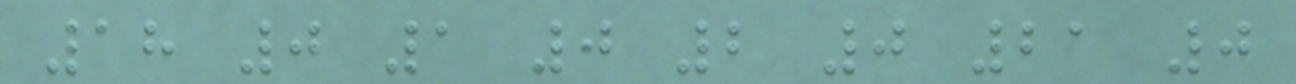18 0 1 0 2 0 21 0
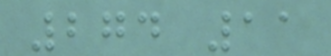274 11
